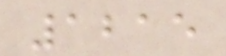1215
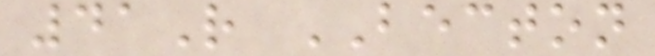41R BECTON
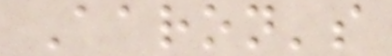Aaron's
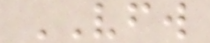VFW
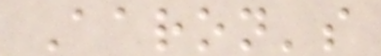Aaron's
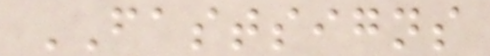FASTSIGNS
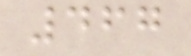467
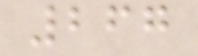267
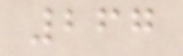267
